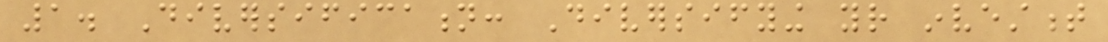1. Diversification: Diversifying your investment
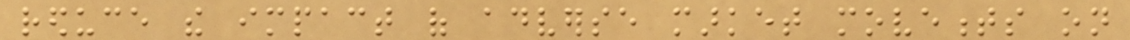reduce the impact of adverse market movements on
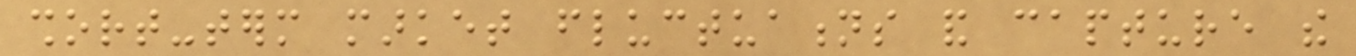short-term market fluctuations and capture the
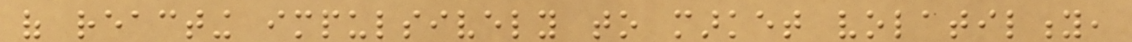of reacting impulsively to market volatility,
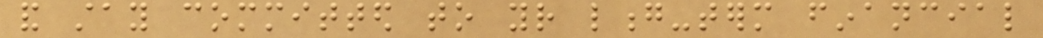and stay committed to your long-term financial
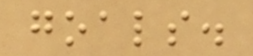goals.
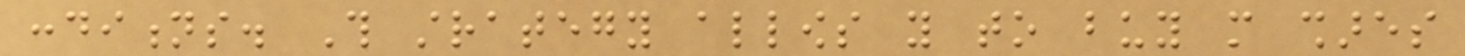conditions. This strategy allows you to buy more shares
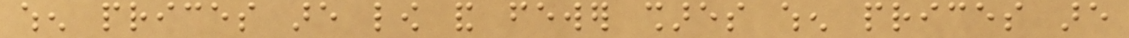when prices are low and fewer shares when prices are
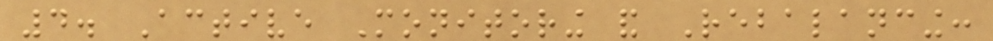4. Active Monitoring and Rebalancing:
